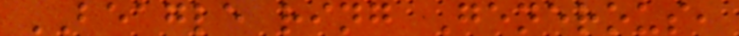BEAGLE ring Generous,
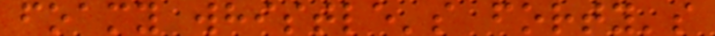foamy whistle's forty's
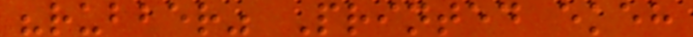"rubber" Printed ekeh
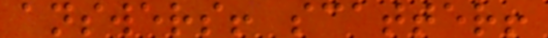answers! scatter!
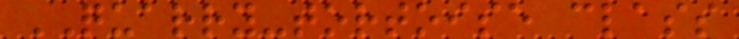QUARRY-tortoise class
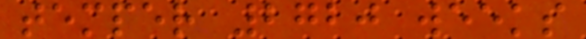temper 2720 weeks
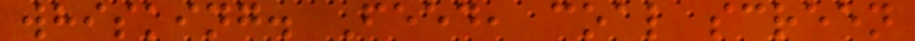whisking. Feed, coal screen
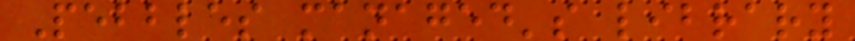Pebbles managed's library
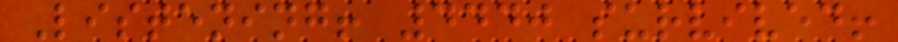Listening! 4440 survived!
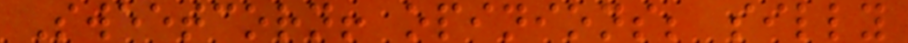Sweetcorn! opinions; silly
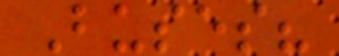Buses?
